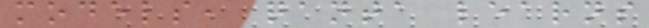models, qanta learns
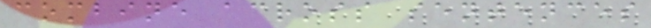combine across sentences
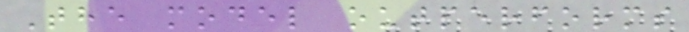The model outperforms
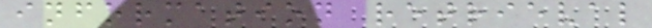information retrieval
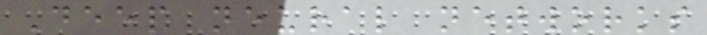Deep neural networks
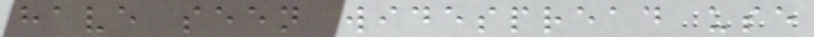have seen widespread use
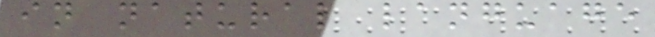in natural language
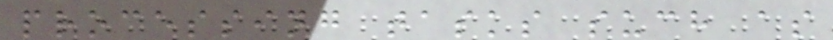processing tasks such as
